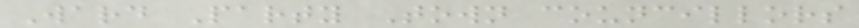Ward Party Town councillors
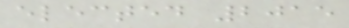elected 2015
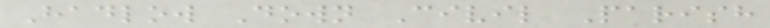Hadlow Down Civil Parish
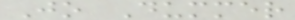Jo Dummer
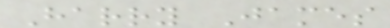Harry James
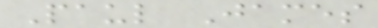Paul James
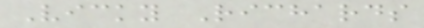Vicky Richards
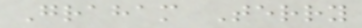Graham Terry
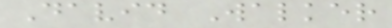David Walker
